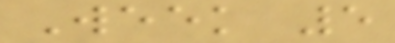Week 5
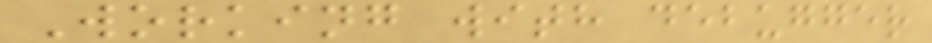Working with debugger
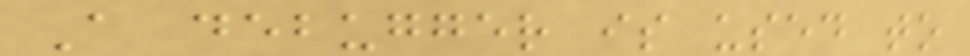A debugger is used to
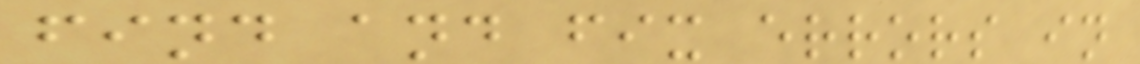find and fix errors in
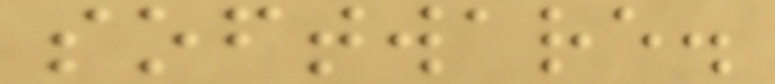software.
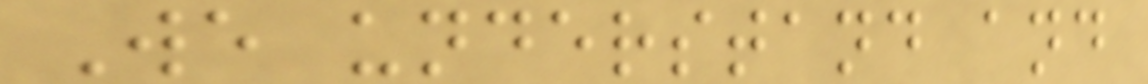We understand and
